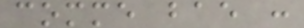comme bae :
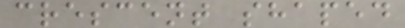crescent shaped
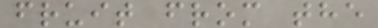fruit from the
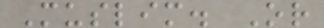Muslim. Or
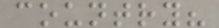country?
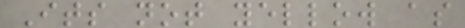Its not yellow as
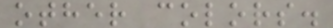other colors.
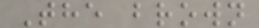The brown
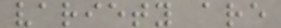variety are
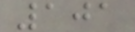101
